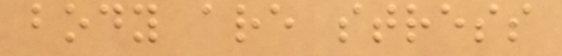body are stress
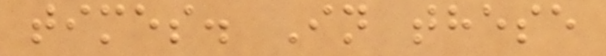times. In these
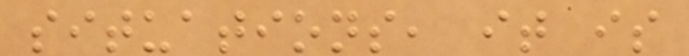situations, it is
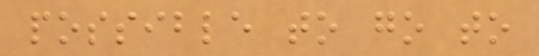possible to go to
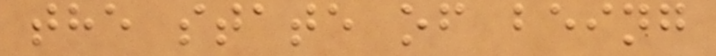the state of being
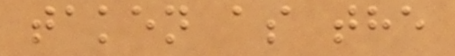taken as the
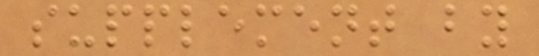supplement by
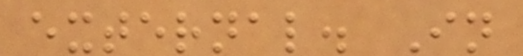external. In
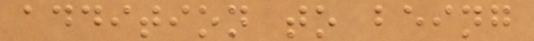addition to being
